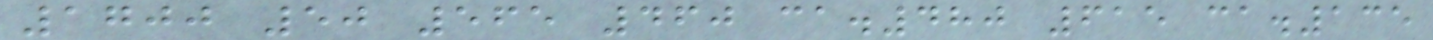1700 50 565 460 ca.480 615 ca.135
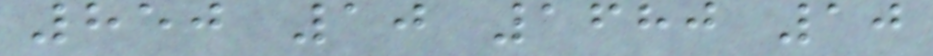850 10 1680 10
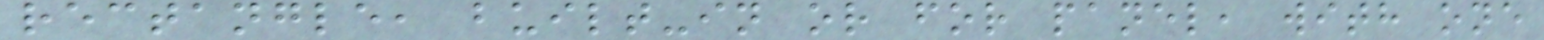rectangle, built-in or for panel, with one
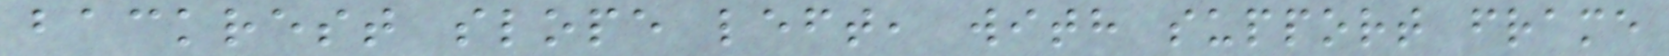backrest slope left, with support frame
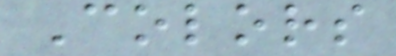Colors
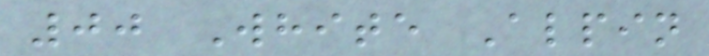00 White Alpin
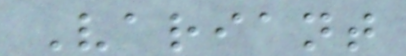Variant
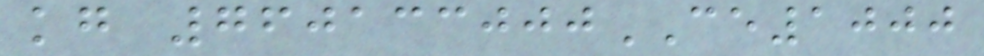kg 760133000CE1000
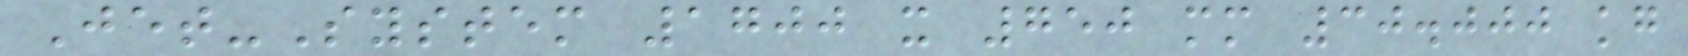Jet-System 1700 x 750 mm 30.000 kg
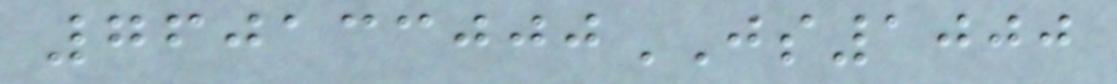760133000JS1000
